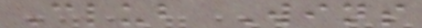Club Wins
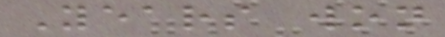Years won
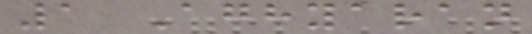1 Aghyaran
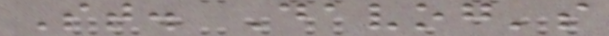St. Davog's
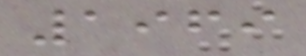1969
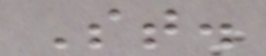St.
